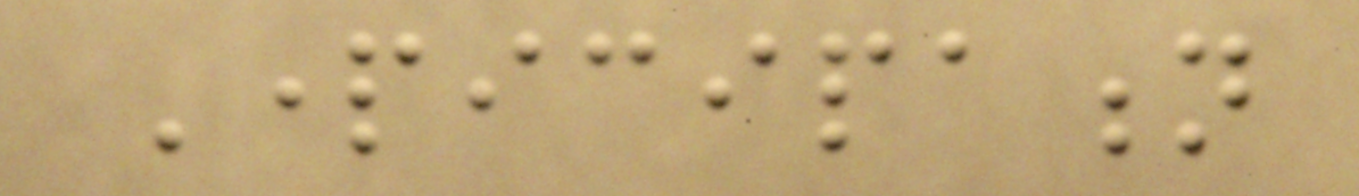Participation
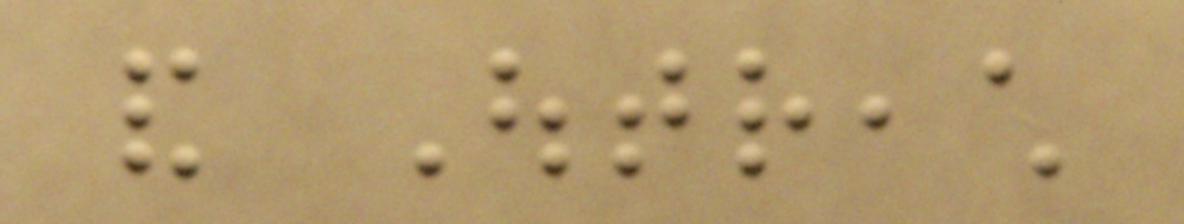and Outreach
